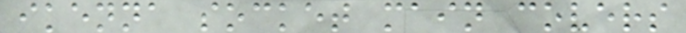ikenna socket main covers
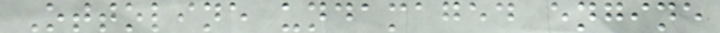Ottoline undamaged engine
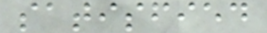satisfied
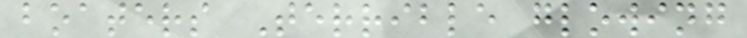boaters Terrible glowing
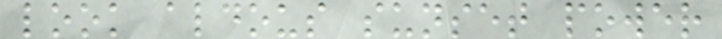look aldous sunset power
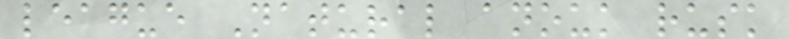league Natural anouk rusk
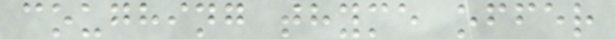coughing thyme offer
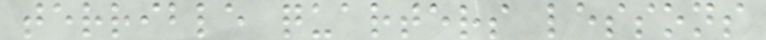terrible quarters lessons
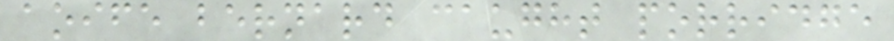aoife bernard caught porridge
